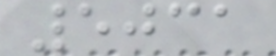5031
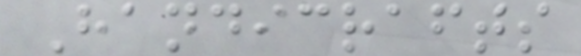Handicrafts
